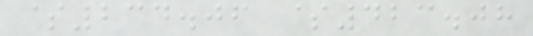$234.06 $423.08
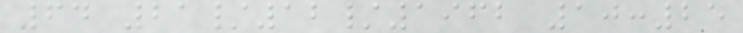64 21/12/1962 10:25
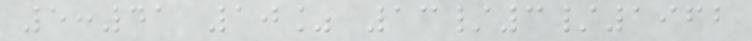5:41 10% 13/3/1962
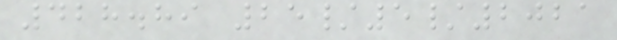428.89 25/5/2021
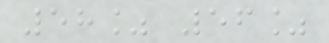58% 56%
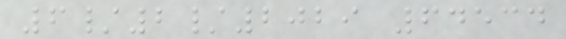6/2/2029 64534
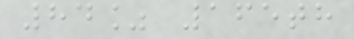84% 165th
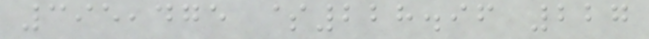395,475 $228.96 227
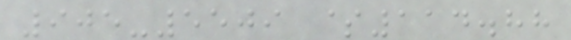905-5509 $114.88
